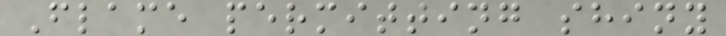Flame permitting shiny
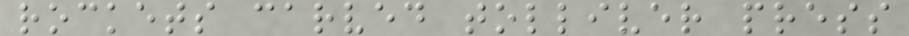rockets carved tolliver press
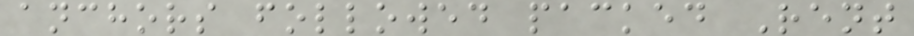anchors followed packed Rent
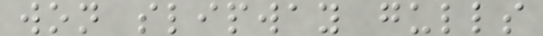won slipway gulls
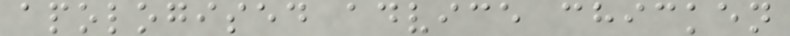apologised advice chicken
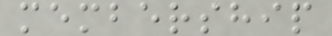membership
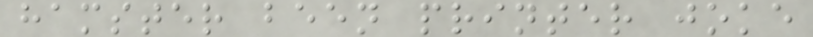hamster been printer joke
